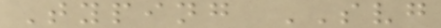Typing SVG
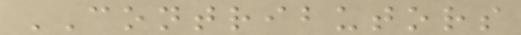CONTRIBUTORS
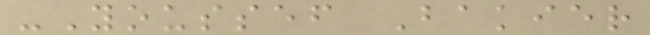-Youssef Bakier
